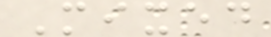Mixed
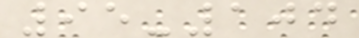95-104
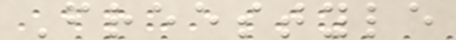Freestyle
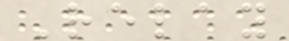Relay
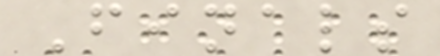Finals
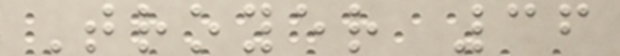Troyer 36
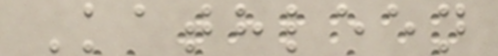Kathleen
